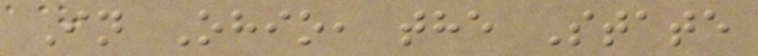In Ohio, the State
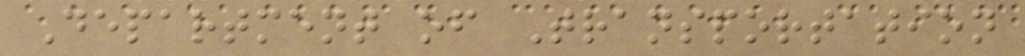Department of Transportation
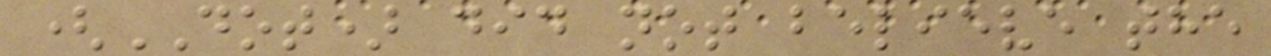(DOT) did not believe the
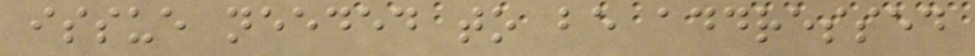issue needed to be addressed
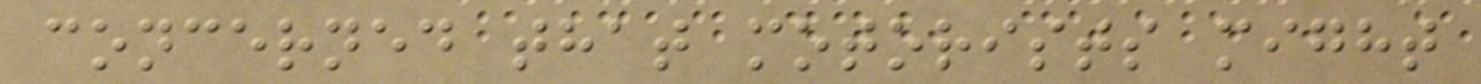concerned that motorists might
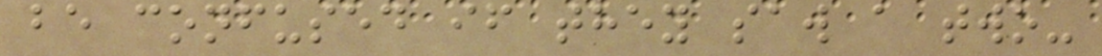be confused if they saw a two-
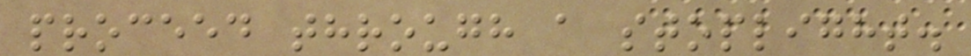proceed through a stoplight.
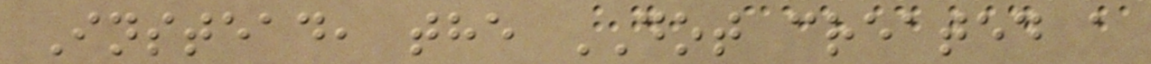Instead, the DOT created a
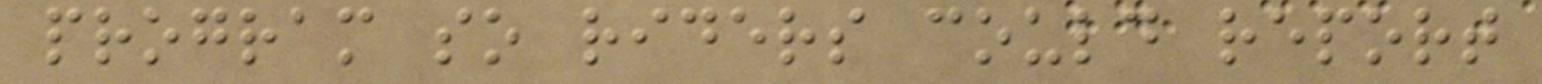program so riders could report
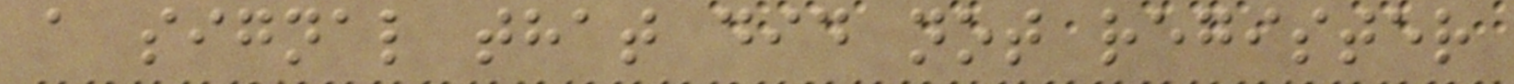a signal that did not register
